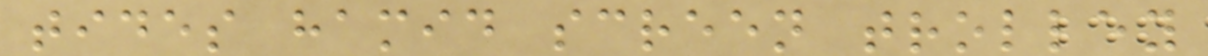tides hamid screen trolley
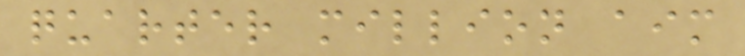quarter million aim
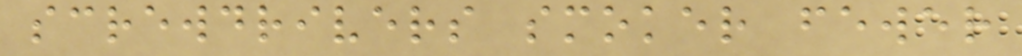screwdrivers smoker fewer
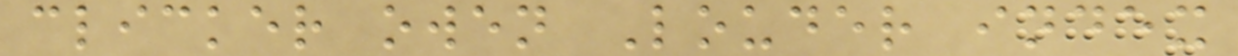clicker owen Louder index
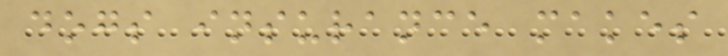dogs insurance makes
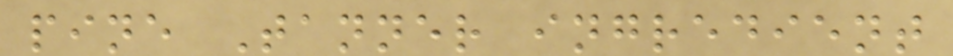pine Tanner ingredient
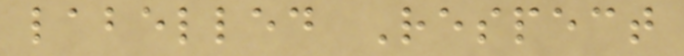labelled Respect
